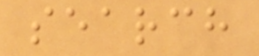search
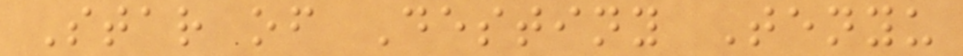Star of Destiny Tenyu
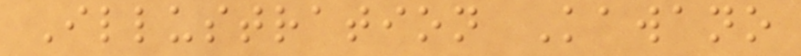Illustration Kawano
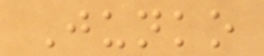Junko
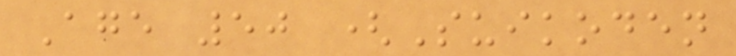Age 50 (Suikoden
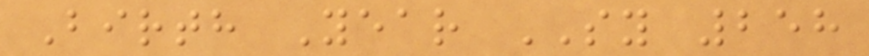Birth Year SY 258
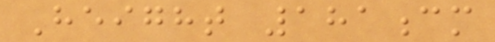Height 181cm
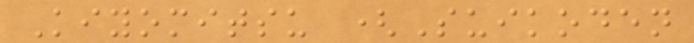Kiyomitsu (Suikoden
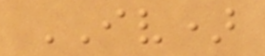IV)
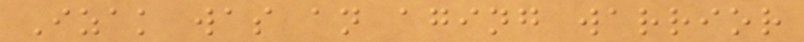Izak was an aging warrior
